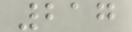217
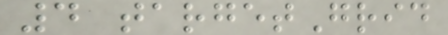4 targetGrid
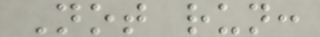Not run:
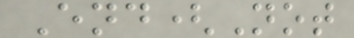End(Not
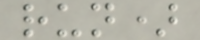run)
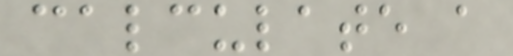calculate a
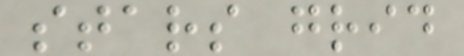stars grid
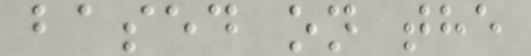based on the
